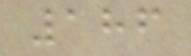186
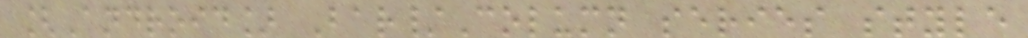[Android] Bar/Column series style
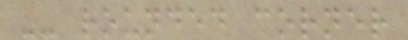-- rounded corner
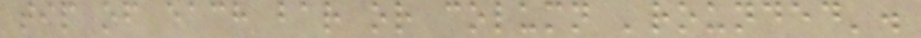tip of each bar or column 'rounded'.
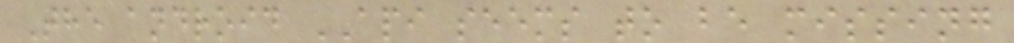The android API seems to be missing
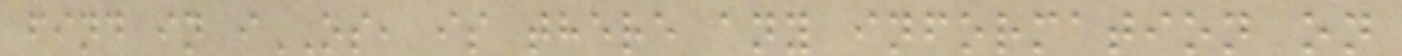find in iOS, is there any information on
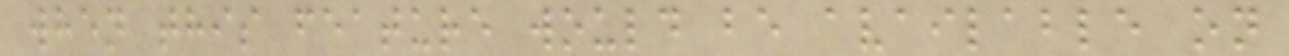when this feature would be available on
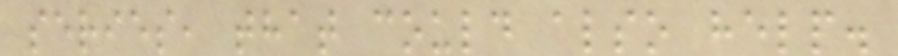series, that could also help.
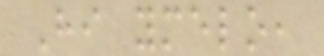Hi ymelo,
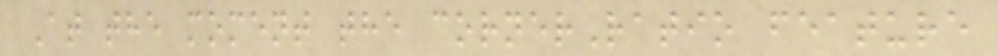At the moment the cornerRatio feature
